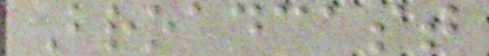Broadcast
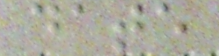date
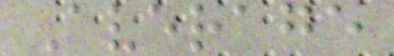Average
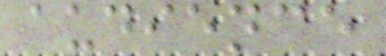audience
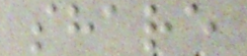share
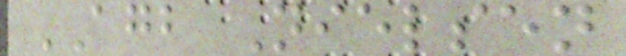AGB Nielsen
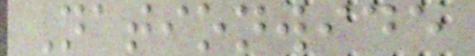Nationwide
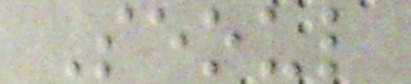Seoul
